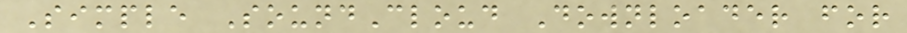Simple SoundCloud Downloader for
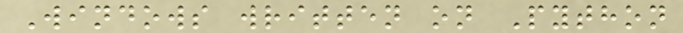Windows written on Python
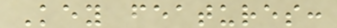Key features:
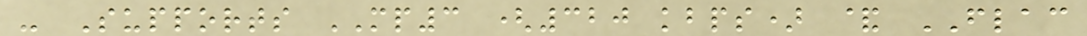- Supports MP3 (320 kbps) & FLAC
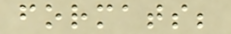formats;
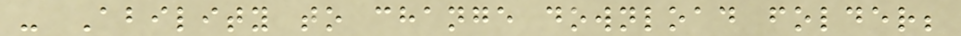- Ability to change download folder;
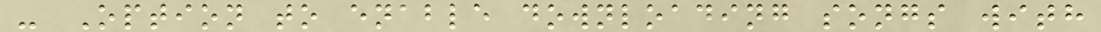- Option to enable downloading songs with
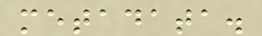metadata.
